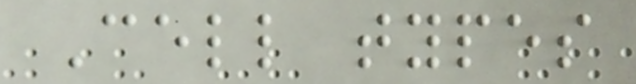Cell types
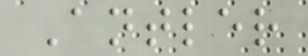Antler
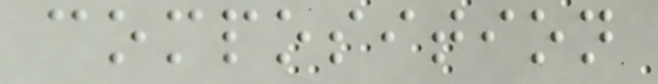composition
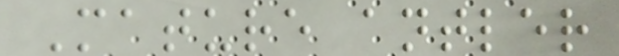Mature antler
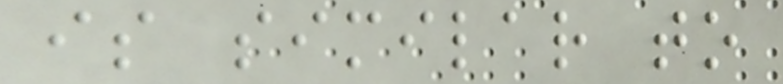is similar to
